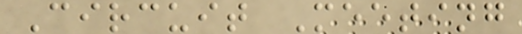Circuit Meeting
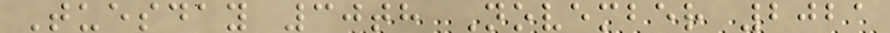Tuesday 30th November 2021
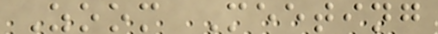Zoom Meeting
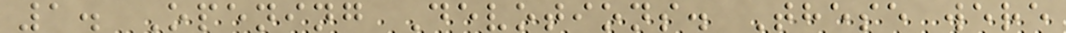1. Opening Devotions. These were
